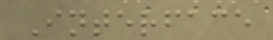Interface
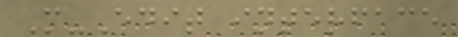M-Edit interface
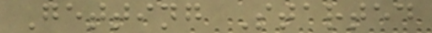Getting Started
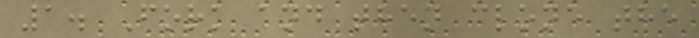1. Fork and then clone the
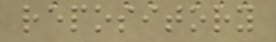repository
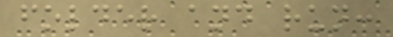folder and run:
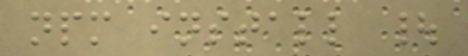npm install |
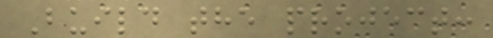Build the project:
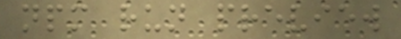npm run preview
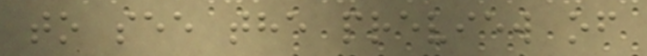to see the preview of
